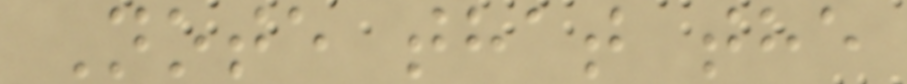Note that the
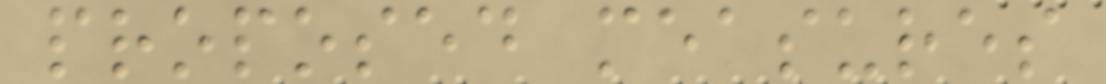proposed measures
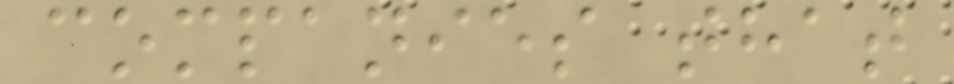companies that
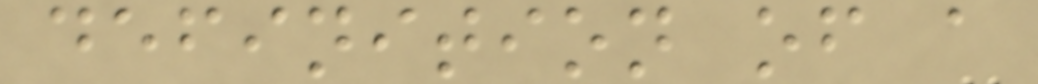definition of a
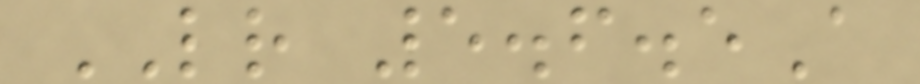LR 5.6.5A
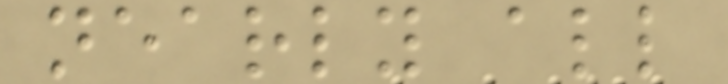nearly all
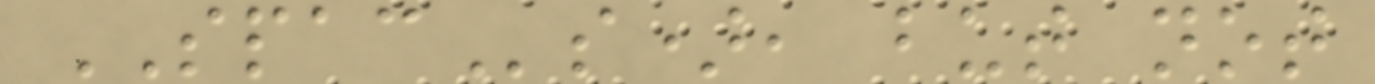SPACs), but not
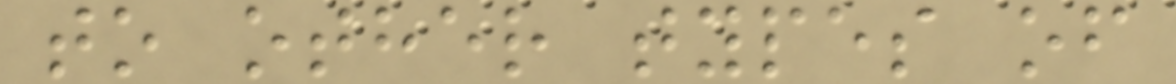to other types of
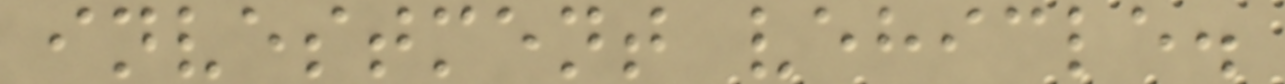investment vehicle.
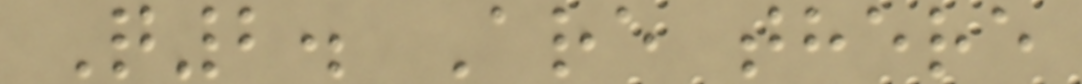Q2. Are there
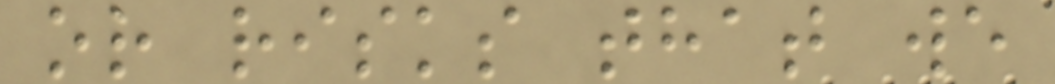or risks that we
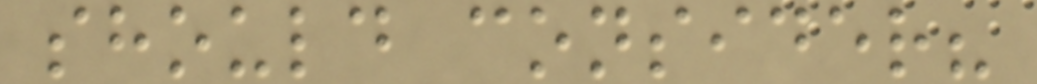should consider?
